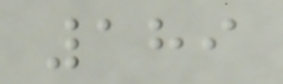189
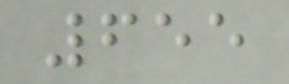655
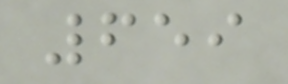659
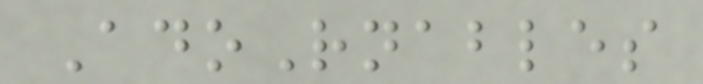AdoRnables
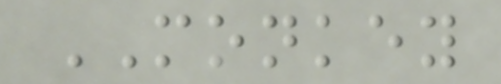MONKEY
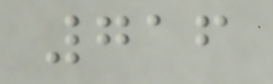716
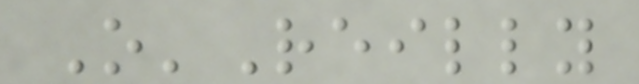O'Reilly
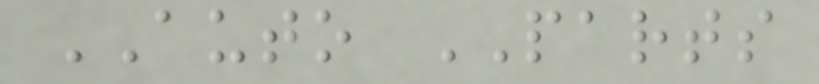AUTO PARTS
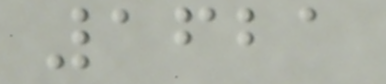1621
